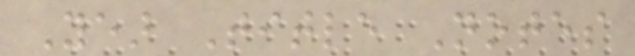Year Title Notes
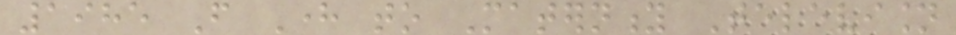1985 From Here to Maternity Television
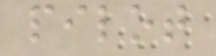pilot
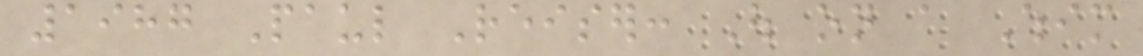1987 Paul Reiser: Out on a Whim
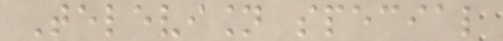Television special
